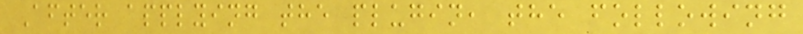After applying the plugin, the following
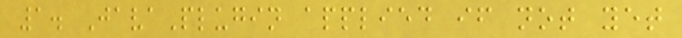1. JavaPlugin applied if not yet
